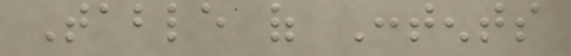Table of Contents
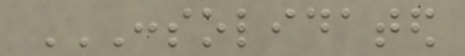CONSOLIDATED
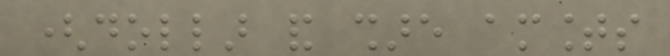(dollar and share amounts
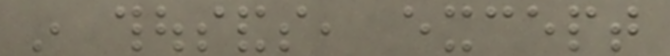in thousands, except
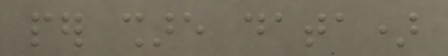per share data)
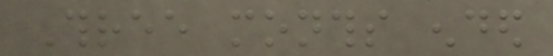Three months ended
